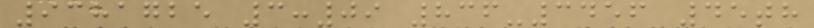9381725 3:09 836-3456 45th
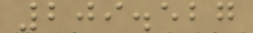209.527
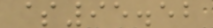$95.52
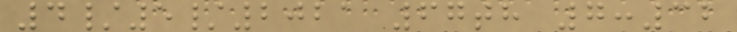4/5/2021 67th 7:32
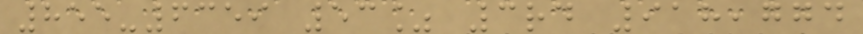855-6359 53% 3rd 918,774
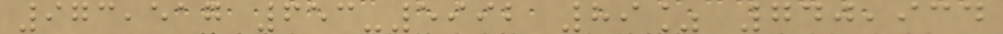973,517 653-5992 89% 740,934
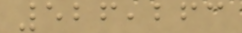526,263
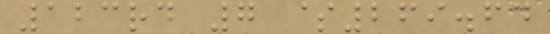123rd 7 $269.64
